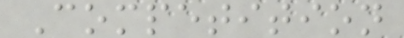Competition
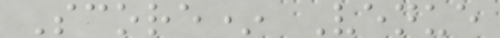Score* Venue
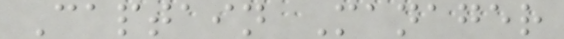Captain Manager
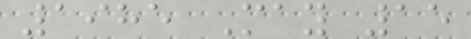1985 May 15
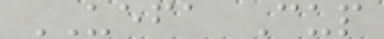UEFA Cup
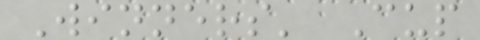Winners' Cup
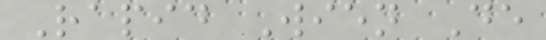Rapid Wien De
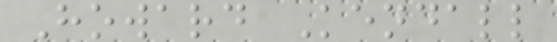Howard Kendall
